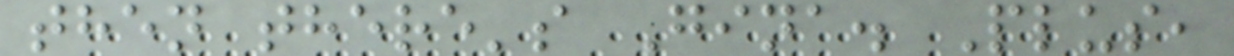then there's Gina. Plus,
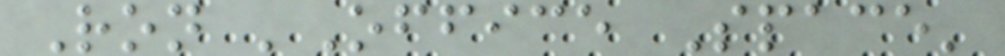Ron 'Office Space'
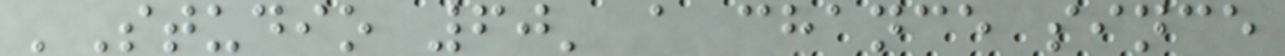'Studio 60' a chance since
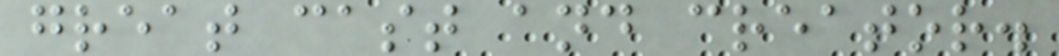great cast and creator.
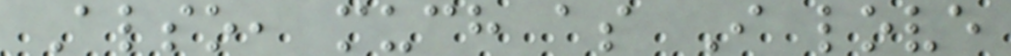Also, much as I love
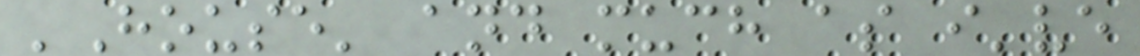'House' and much as i've
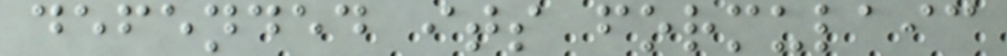defended its formulaic
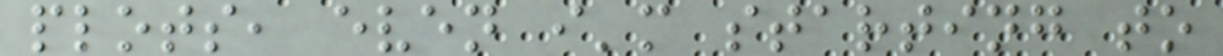plots, even i'm starting to
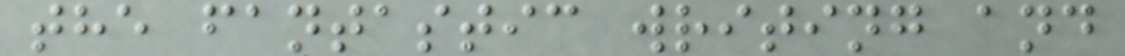the fantastic writing and
